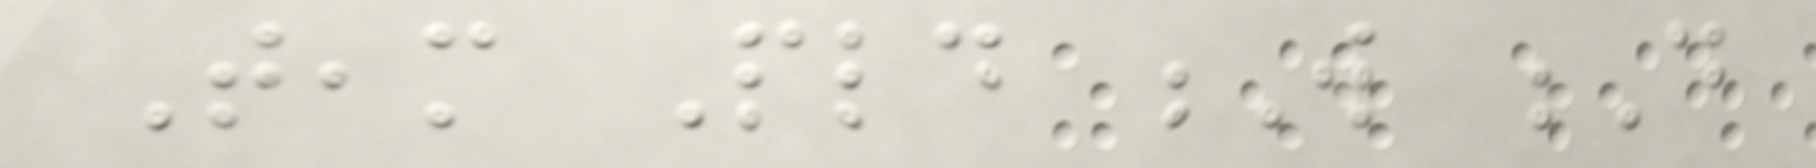Team Pld W D
